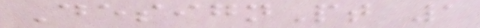DesignPt 1
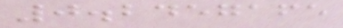0.2457165
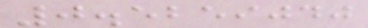0.5259040
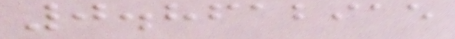0.8612915
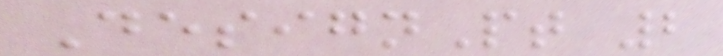DesignPt 2
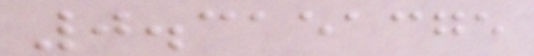0.3151375
